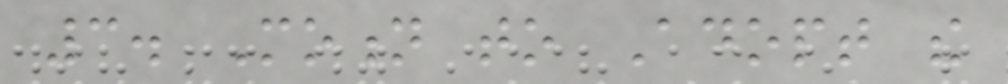3. Motion to Adopt the
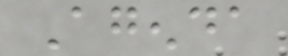Agenda
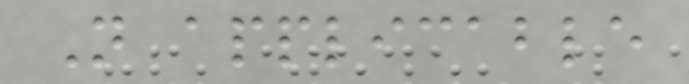Not applicable
